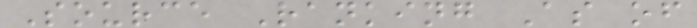Source Ranking As of
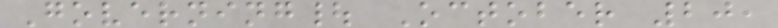Governing| October 20,
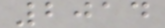2014
